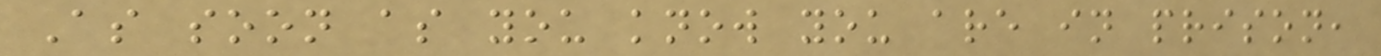As soon as you know you are in prison,
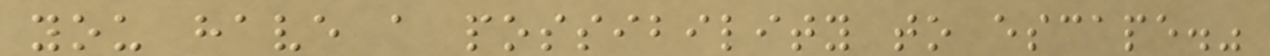you have a possibility to escape."
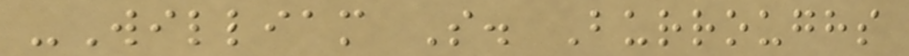-William S. Burroughs
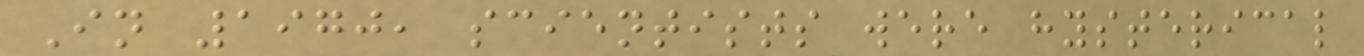In 1970, scientists were hysterical
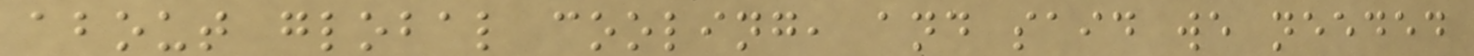about global cooling, and said we needed
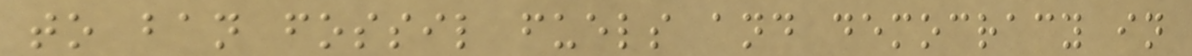to ban fossil fuels and democracy in
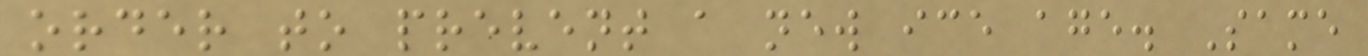order to prevent a new ice age. Same
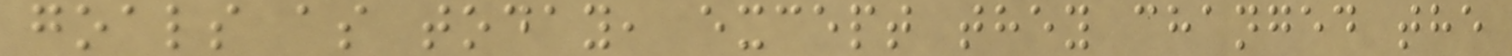goals as today, except they changed the
